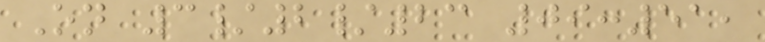On 3/2/23 09:51,
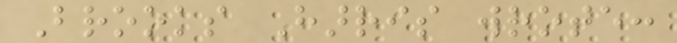Brooks Harris wrote:
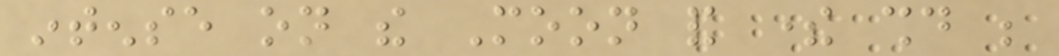intense on the Moon and there should be
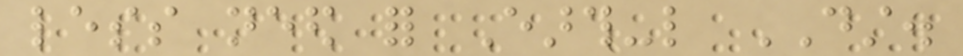less need for Earth-like DST.
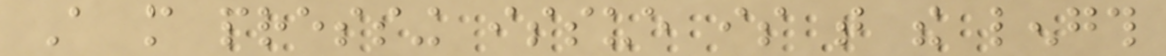A more pressing issue is that the length
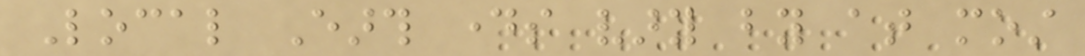Local Earth days vary by at most
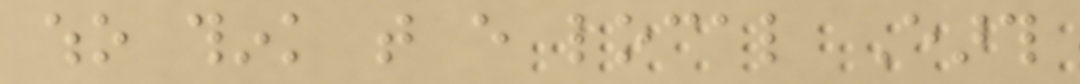who think that every local Earth
